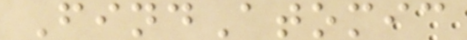FindAtomic
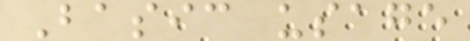Basic usage
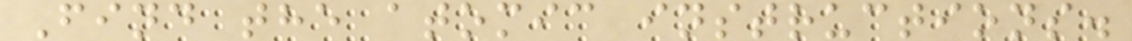Find the atomic instructions.
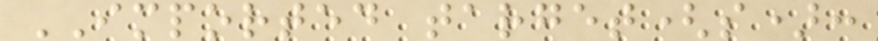IMPORTED target(s):
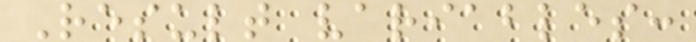Result variables:
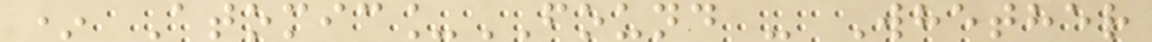* Atomic_FOUND - Whether
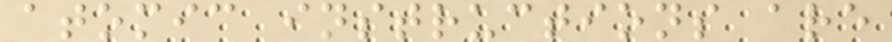atomic instructions are
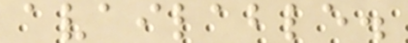available.
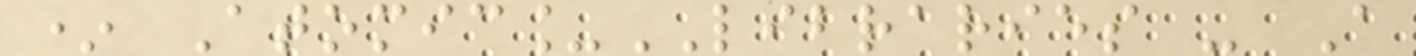* Atomic_LIBRARIES - A
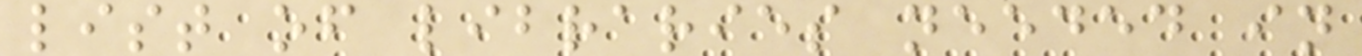list of libraries needed in
